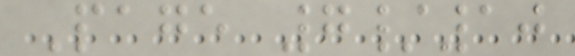Page 7/10
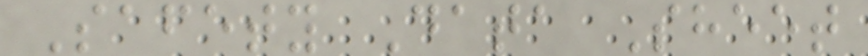Safety Data Sheet
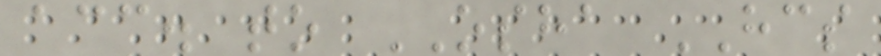acc. to OSHA HCS
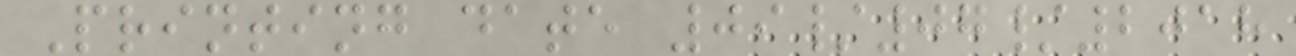Printing date 09/07/2018
